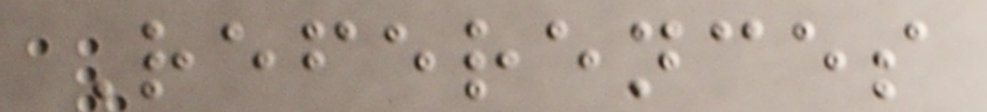References
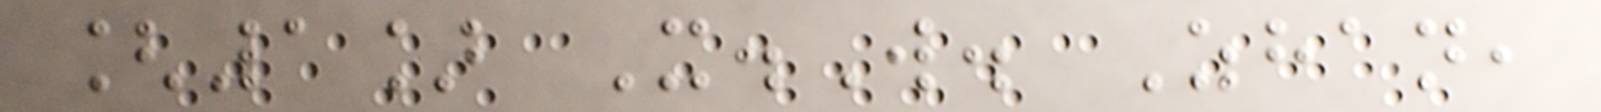[1] X.W. Zhan,
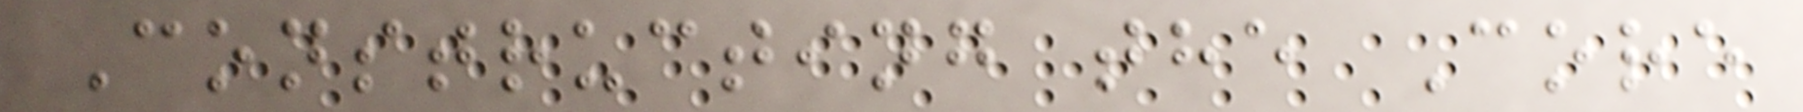Constructing the Core
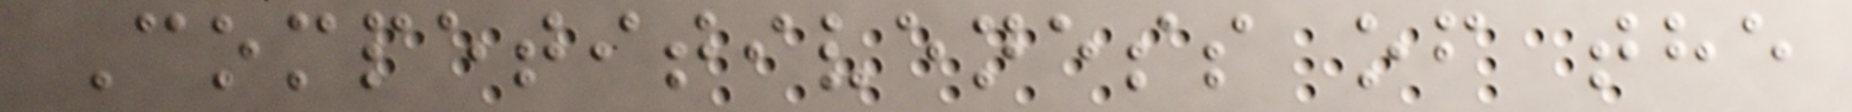Competitiveness of the
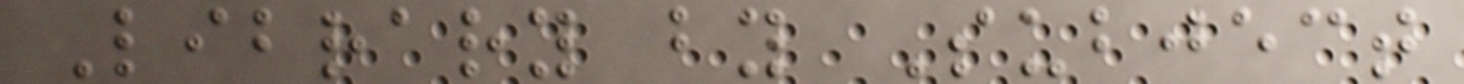Library by Subject
